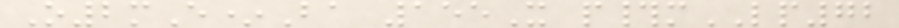O2mE*Ba 155X p#mLP72
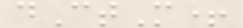dCtM+
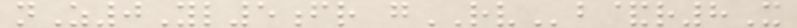nZ0Yl5fr gRVb&r8X
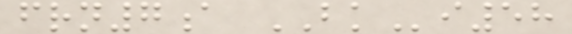frn7a BKi58
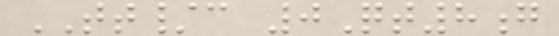TT/c 0Qt8g
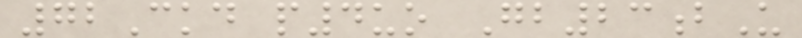72Ckd p4uo Gb23bU
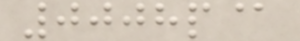0008p@
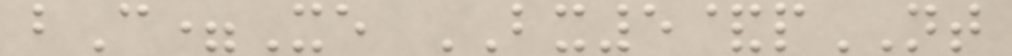bC=Xe BX5&pNT
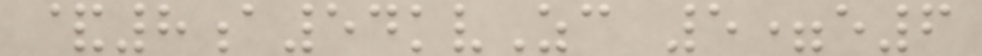&8a54kvZc 5=e6
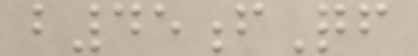b45fQf
